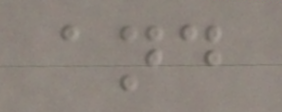and
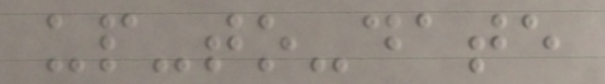up-to-date
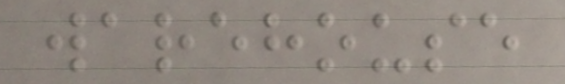warehouse
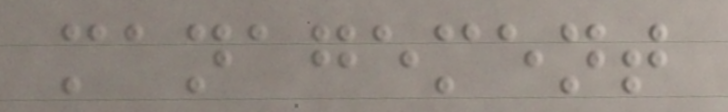management
